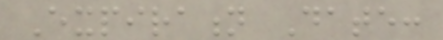Expiration Date:
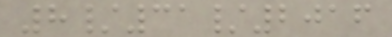8/31/2016
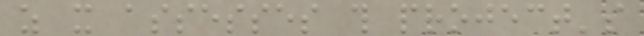as it assesses this project's
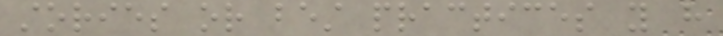stories or best practices you have
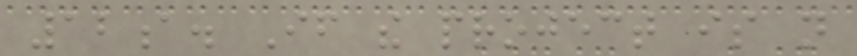12a. If the project is not
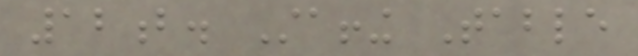12b. Staffing Table
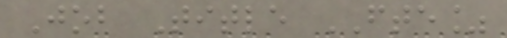Job Title FTE%
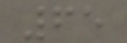65
